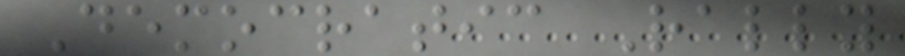Democratic Rally
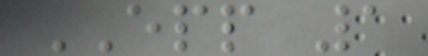EPP 1
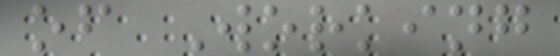of Working
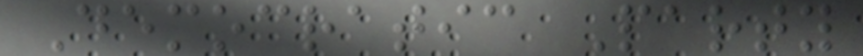Democratic Party
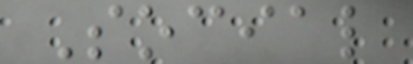Social
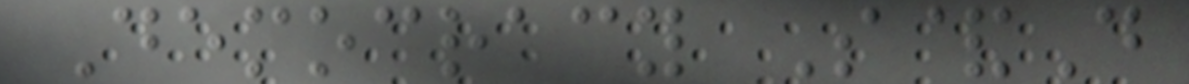Democracy S&D
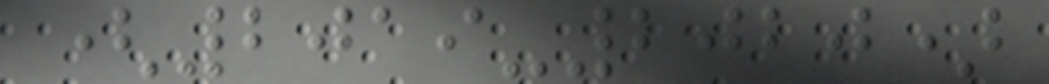(2019-2020)
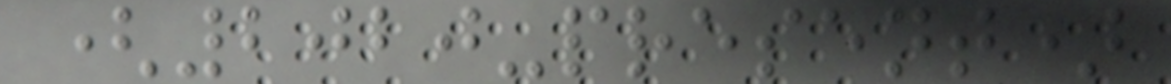(2020-present)
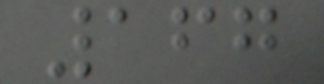167
